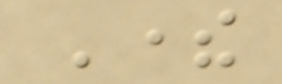There
